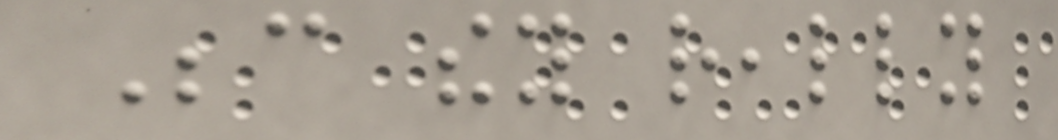Because they really
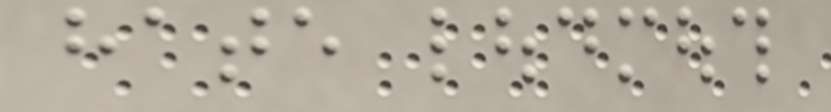hate loudmouth
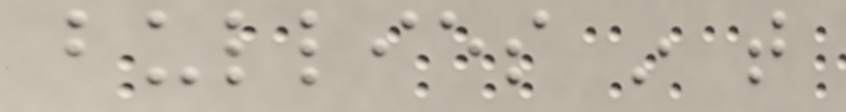bullies in that
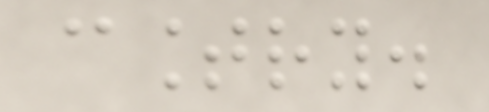country.
